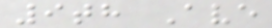9th Ave
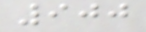900
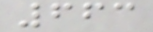663
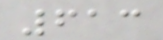613
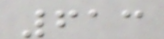613
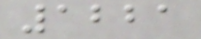1221
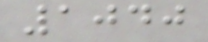1040
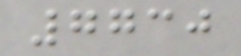7730
